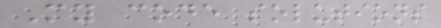My code solutions
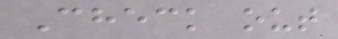Check out
